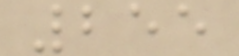255
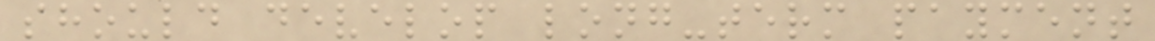should develop long-term payment
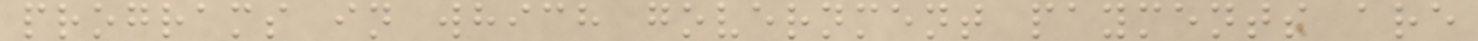programs in which government payments are
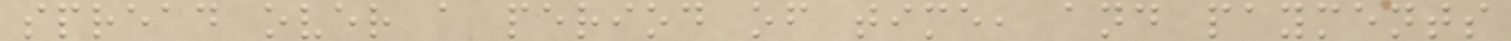spread over a period of time, and payments
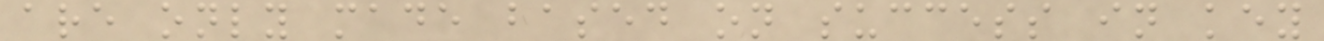are only made based on success in key
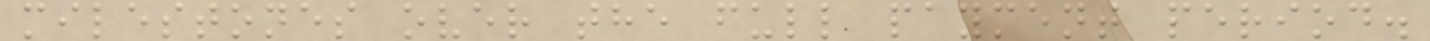milestones over the full payment period.
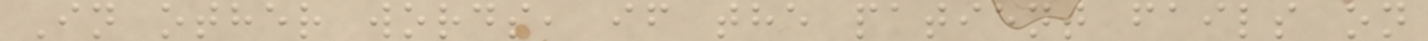In other words, if the patient fails on
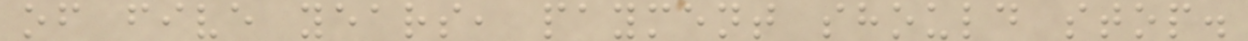of five years, payment should stop.
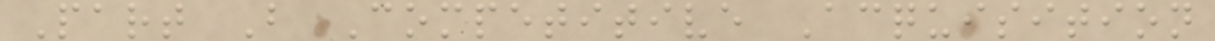Part B Competitive Acquisition
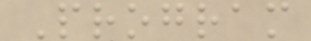Program
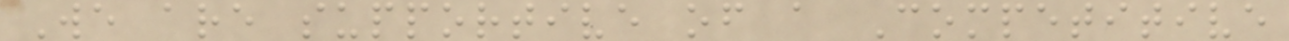We are supportive of a Competitive
